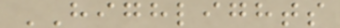HIGHLIGHTS
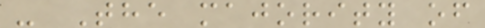- The majority of
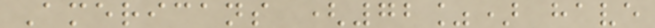Americans (72%) have
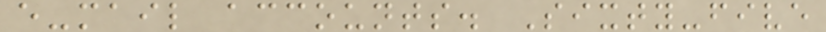e-mail accounts. Sixty-five
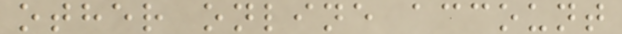other online account
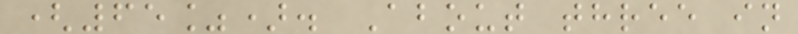(65%). About three in
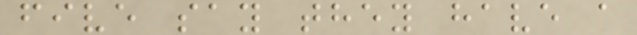five say they have a
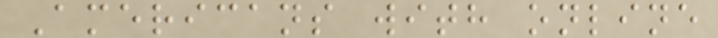Americans with online
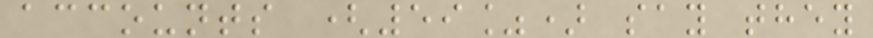accounts (59%) say they
